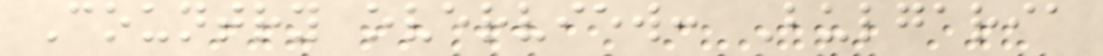Country overview: Bulgaria
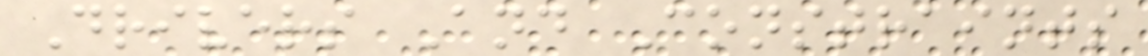Drivers And Constraints
